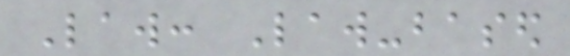Law: Law-based
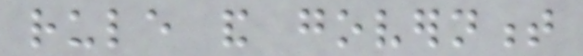rule and government
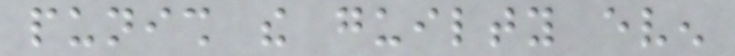punish the guilty even
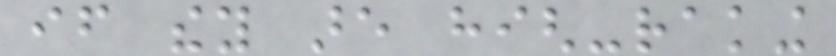if they are high-raking
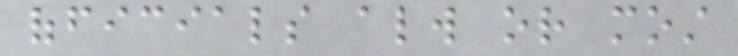officials always or most
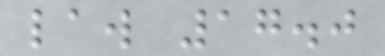law 17.0
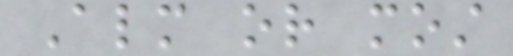Almost or most
